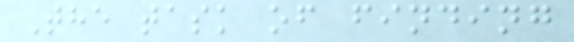The task of finding
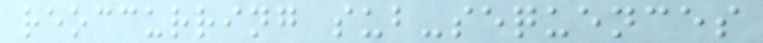reoccurring sub-sequences
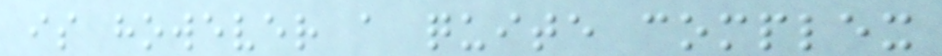is however a quite complex
